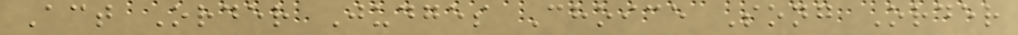Act Order Judges Choice Song Order
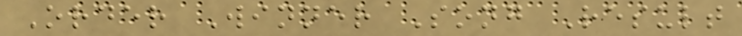Order Winner Song Result
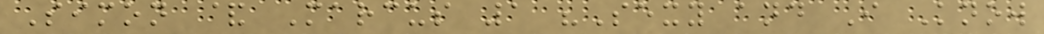Simon & Marcus 1 "Sexy and I Know
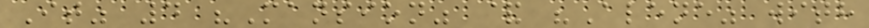It" 4 "Mansion" & "Alene" with
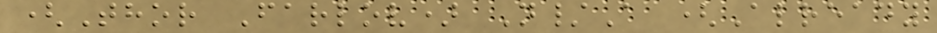(Thor Farlov) N/A (Already
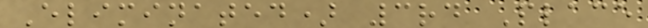Eliminated) 3rd Place
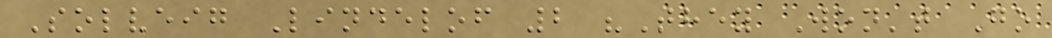Solveig Lindelof 2 "They Won't Go
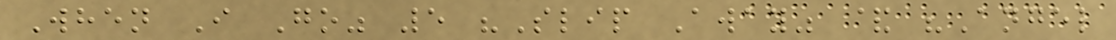When I Go" 5 "Slip Away" & "Angel
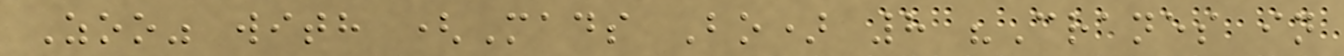Zoo" with (Mads Bo) 8 "Cranes in
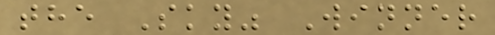the Sky" Winner
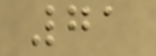71
